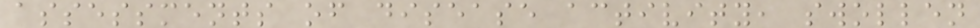assessments of disease activity, swollen
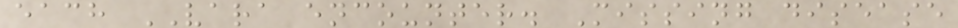each VARA encounter. Missing disease
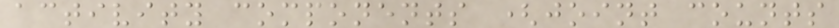activity components (joint counts
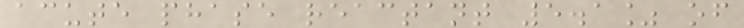acute phase reactant 5.1% of
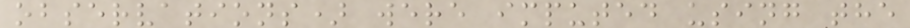observations) were imputed using the
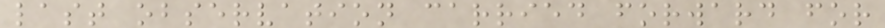last observation carried forward for
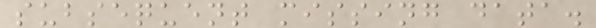subsequent missing data.
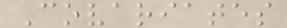Covariates
